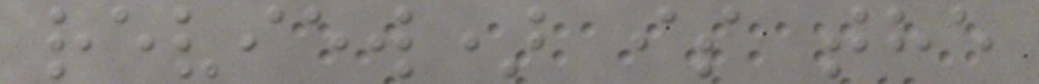review) is the
